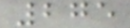275
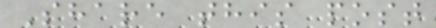Share this post
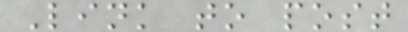Link to post
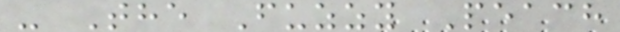- The Fuzzy Peach
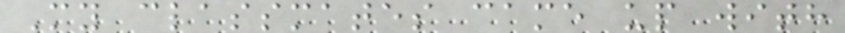My classmates came up with
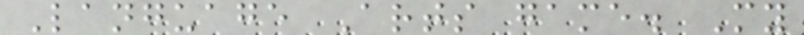Language Arts game. My
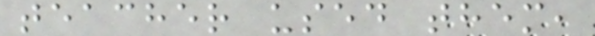teacher used them,
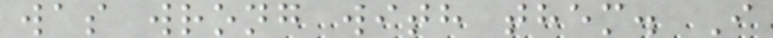was wrong with them. I
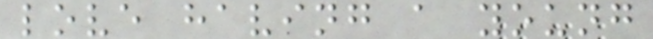love having a young
